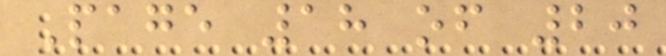Page 18 of 20
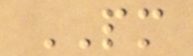PM
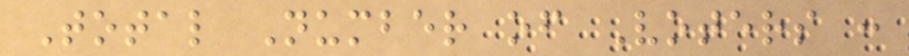Total Number of Voters :
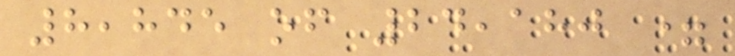8,845 of 24,180 =
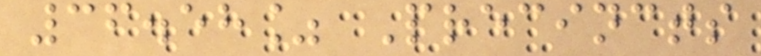36.58% Precincts
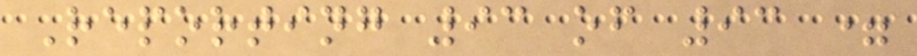Reporting 93 of 93 =
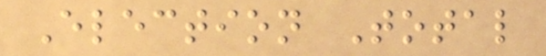Election Total
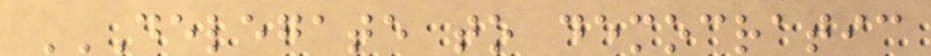DELEGATE TO DEMOCRATIC
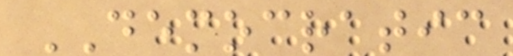DEMOCRATIC
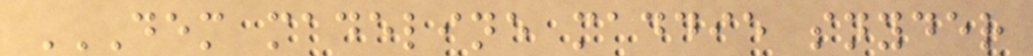DEM MADELINE MADDIE SNYDER
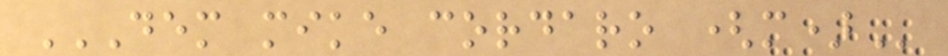DEM MIKE CORDARO (M)
